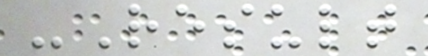-Result
